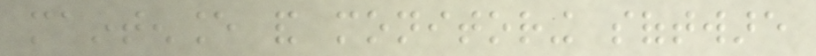maintenance and monitoring software
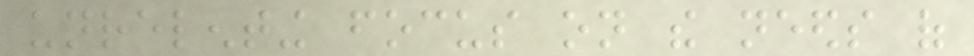unrelenting focus on the needs of
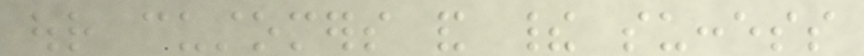our customers and their success
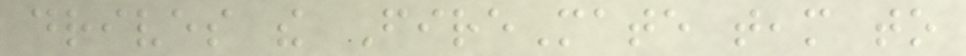drives the FireMate team to
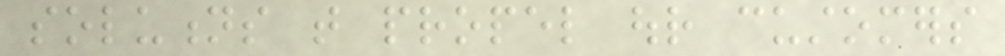solutions that propel our customers
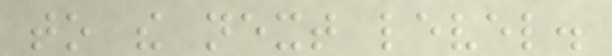to the next level.
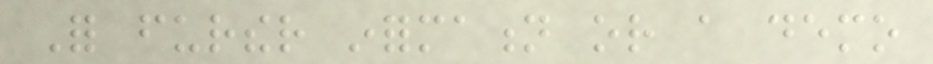For further information or a demo
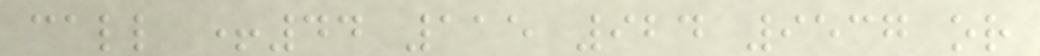call +44 115 924 9537 or
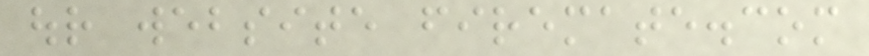our website firemate.com
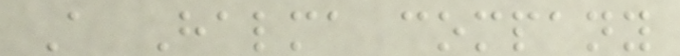A Halma company
